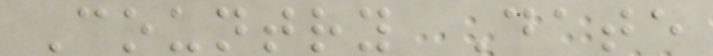Country Date
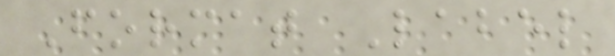Format Label
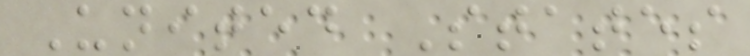United States
